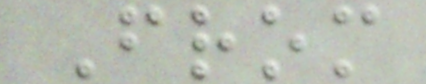From
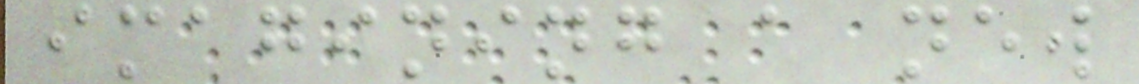imagining a new
